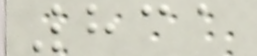831
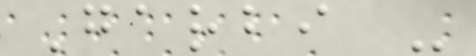Garbi -
